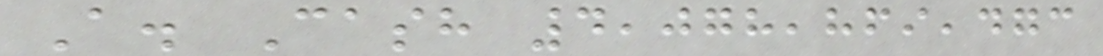A. Cash 4,078,869,473
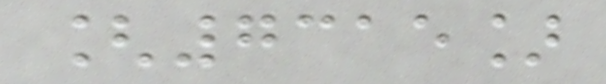[7315]
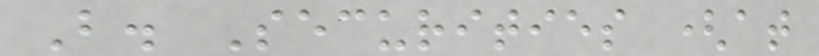B. Securities (at
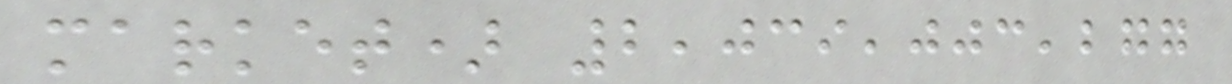market) 2,039,003,277
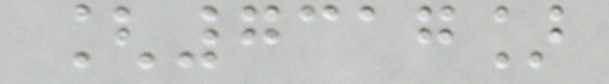[7317]
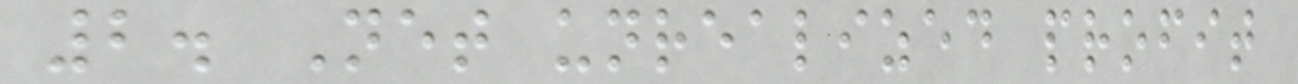2. Net unrealized profit
